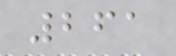261
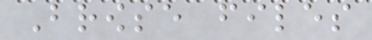Browse files
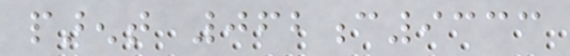parent 062c9333
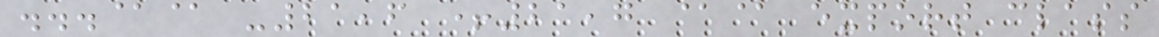...@@ -21,6 +21,7 @@ export class
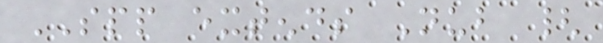SPP extends Nub {
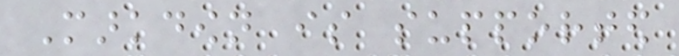Markdown is supported
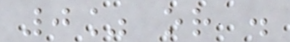0% or .
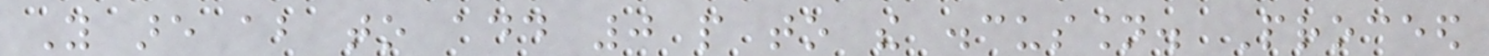You are about to add 0 people to the discussion. Proceed
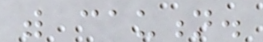with caution.
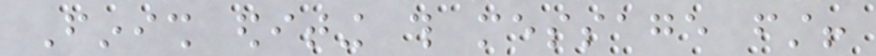Finish editing this message first!
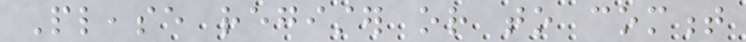Please register or to comment
